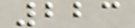223
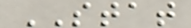STAT
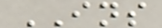INS
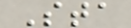Sta
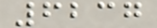6237
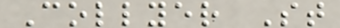Collyer St
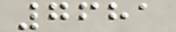7681
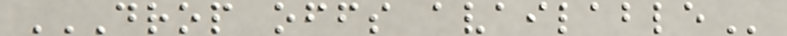DROP OFFS AVAILABLE
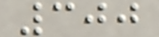300
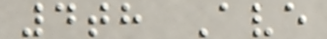4th Ave
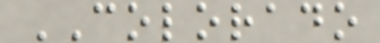COLORADO
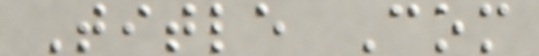Title Com
